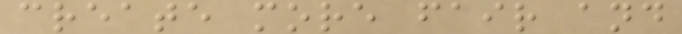create more fair and
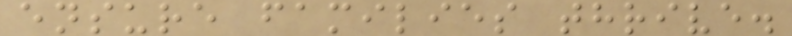ensure families thrive.
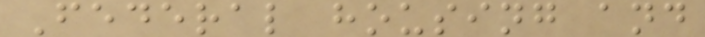Federal housing and
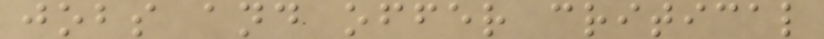jobs and offer critical
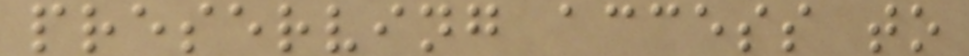preserving access to
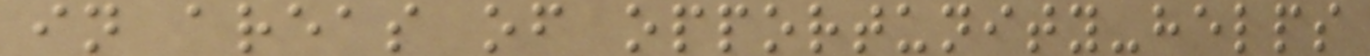in areas of opportunity-helps
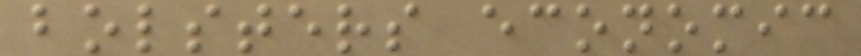bolsters economic
